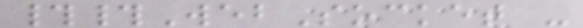##WebSocket -
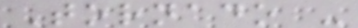Tornado -
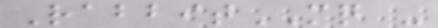RabbitMQ -
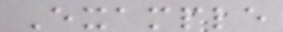Example
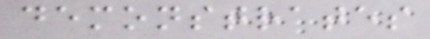demonstrates
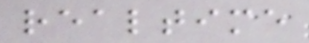realtime
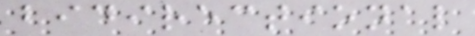bidirectional
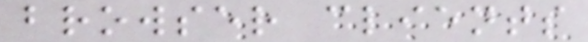browser clients
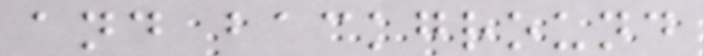and background
